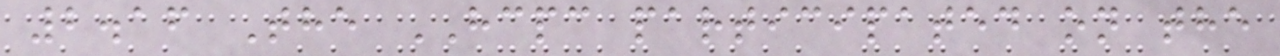2.16 The HCPC participated on the
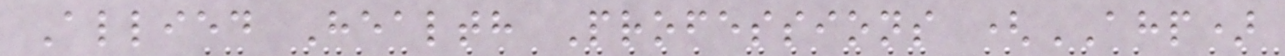Allied Health Professions (AHP)
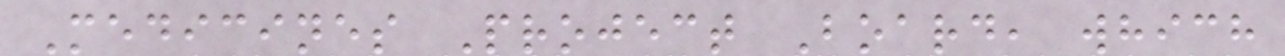Medicines Project Board, which
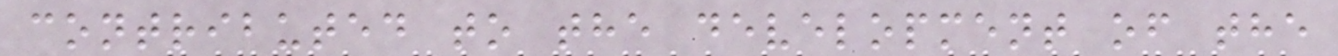contributed to the development of the
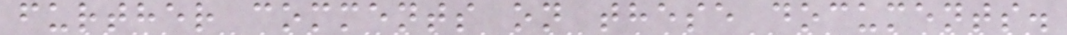further comments on these documents.
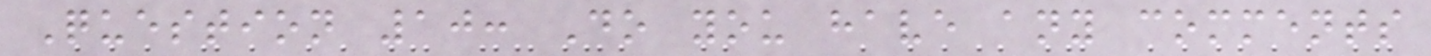Question 10: Do you have any comments
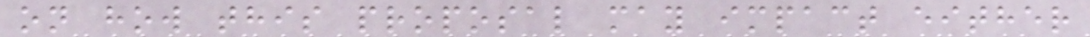on how this proposal may impact either
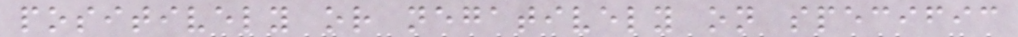positively or negatively on specific
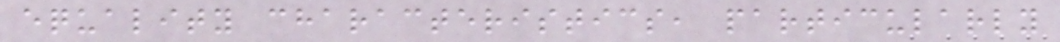equality characteristics, particularly
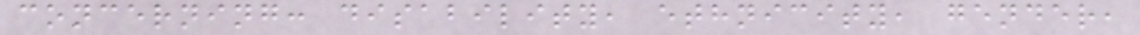concerning: disability, ethnicity, gender,
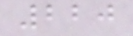220
